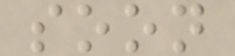soon
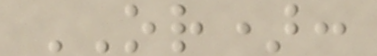OR):
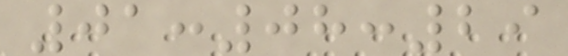01:08:29
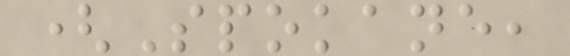(Spokane,
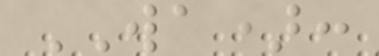WA):
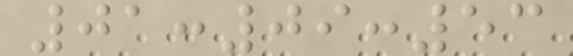01:09:53
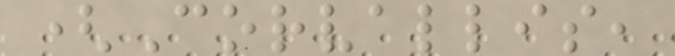(Corvallis,
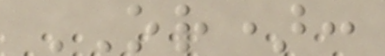OR):
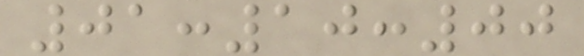01:10:00
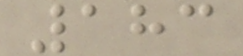183
